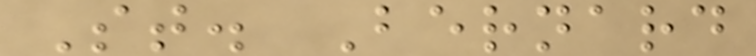St. Bernard
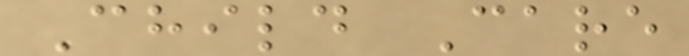Child Care
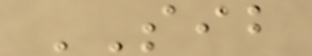SIB
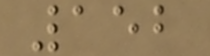152
